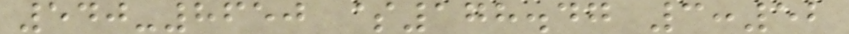540-8650 $178.47 3:52
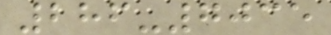286-7035
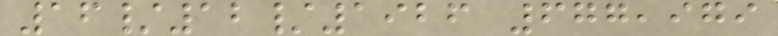16/12/1926 677,979
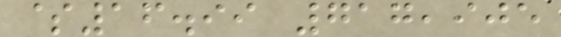$16.99 717,905
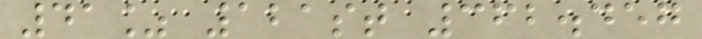41% 121st 362.457
